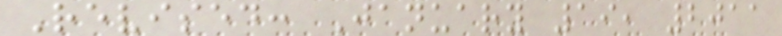Revised: January 19, 2011
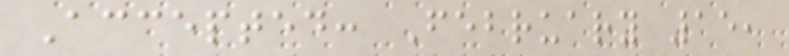Accepted: February 15,
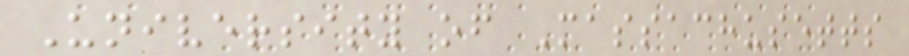University of Massachusetts
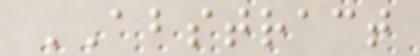ABSTRACT
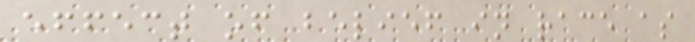effect of belief in race as
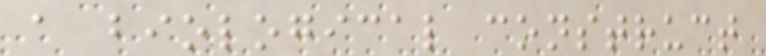a biological construct
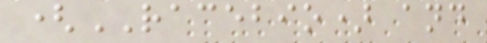(RACEBIO) and
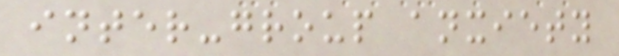inter-group anxiety
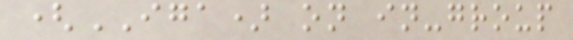(IGA) on in-group
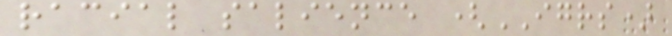racial salience (IGRS)
